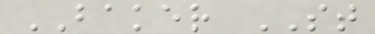BAKER ST
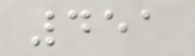451
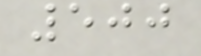500
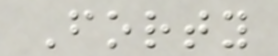Forty
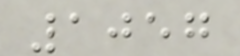1057
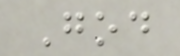God
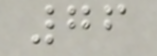76
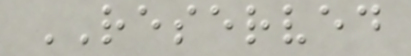RESERVED
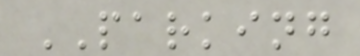PARKING
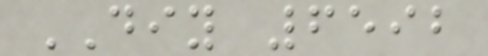DIY 6592
